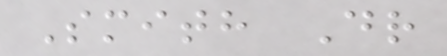Smith Dr
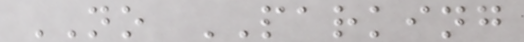NO PARKING
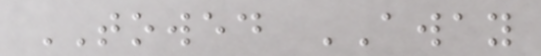TOWED AWAY
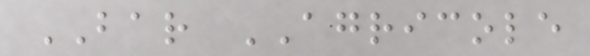BAR AGRICOLE
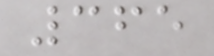365
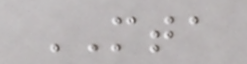MTA
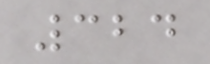324
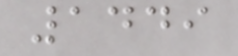1449
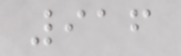916
